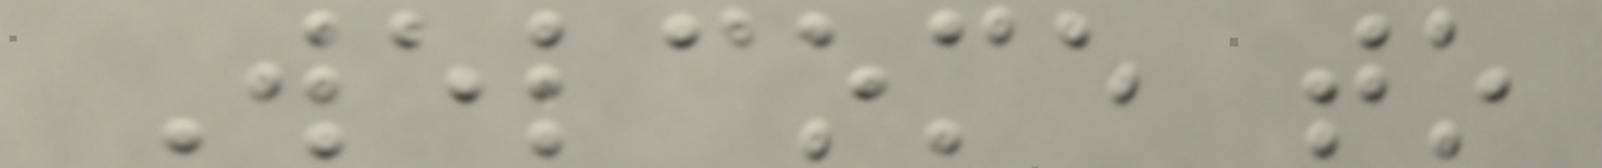Welcome to
